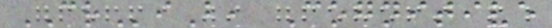CRiB, Cognitive
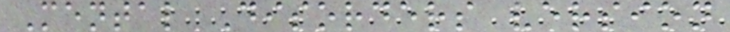Mental Disorders version
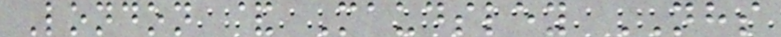London & Maudsley NHS
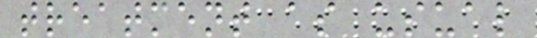treatment as usual
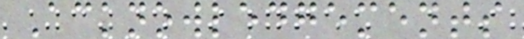Acknowledgements
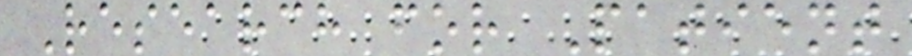Research for Patient
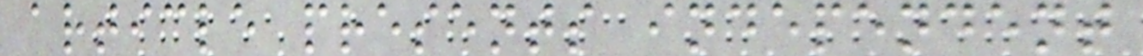article presents independent
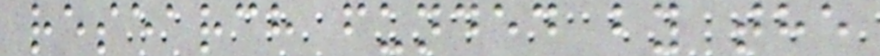research funded by the
